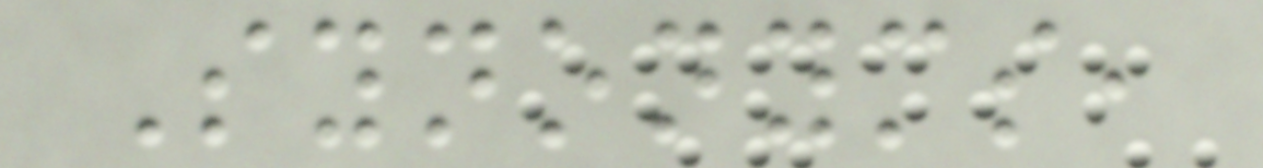Synonyms,
